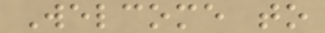Welcome to
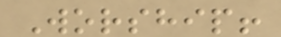Worship!
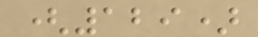(129)
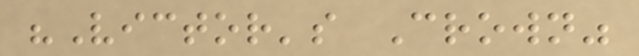"Victor's Crown"
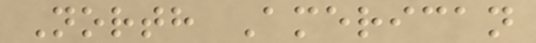North American
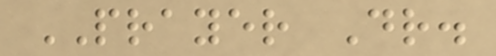PRAYER Dr.
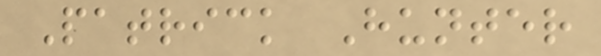Patrick Hunter
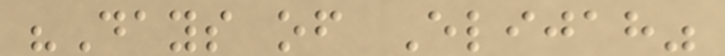"Days of Elijah"
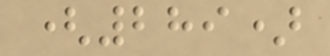(289)
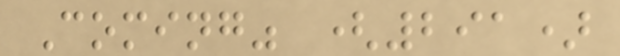Coming" (291)
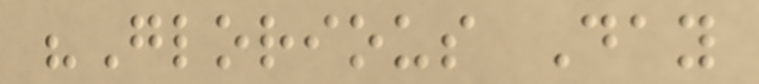"Glorious Day
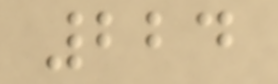224
